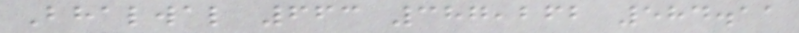Bhalwal 663 387,262 584.11
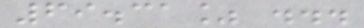69.31% ...
